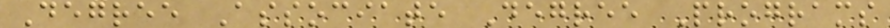Degree Associate Degree Programs
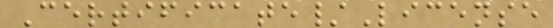Certificate/License
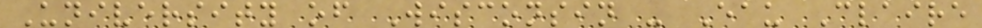University of Wisconsin - Eau Claire
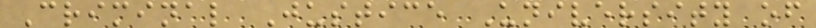Criminal Justice University of
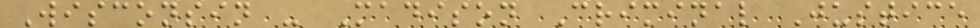Wisconsin - Madison Criminal Justice
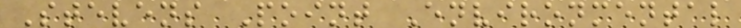Stevens Point Environmental
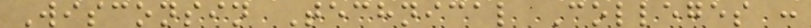Wisconsin Technical Colleges :
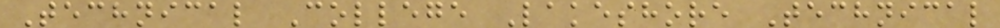Technical College Lakeshore Technical
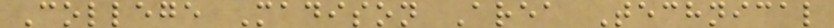College Madison Area Technical
